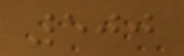500
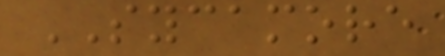SYCAMORE
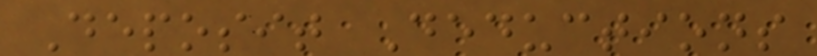Deposit Deductions
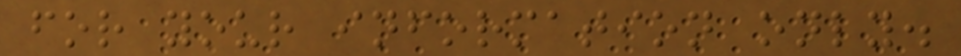for your information only.
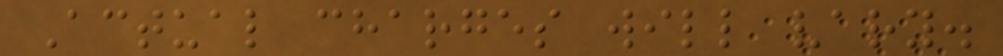Actual charges will vary.
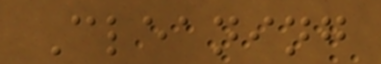Cleaning
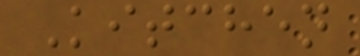Kitchen
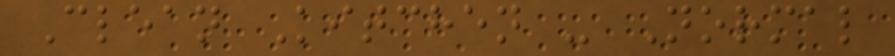Clean Kitchen - Normal
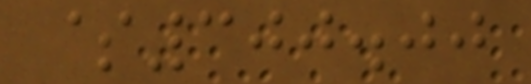$300.00
